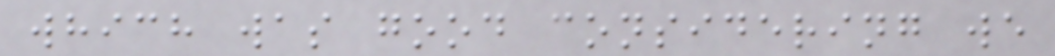which was good considering we
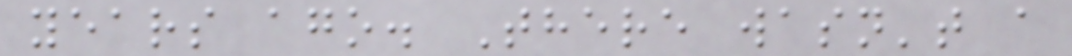years ago. There wasn't a
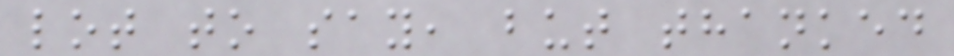lot to say, but thanked
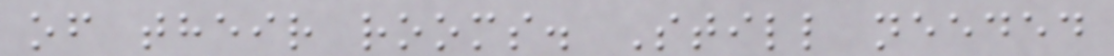of their rooms. Still needed
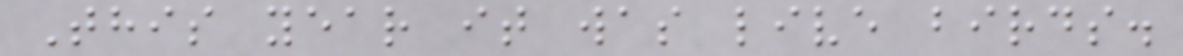This year it was live birds.
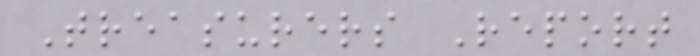Treasurers Report
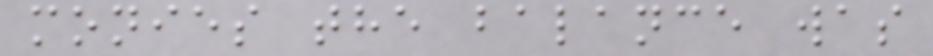monies the balance was
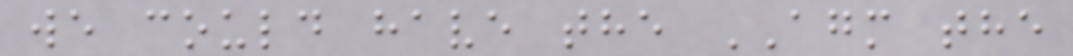we could have the AGM the
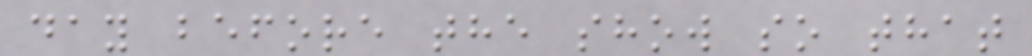day before the show so that
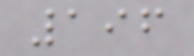196
